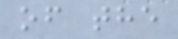of the
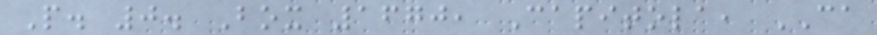P. 0. Box 1670, Capitola, CA
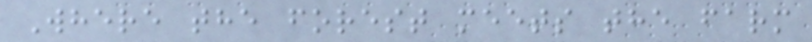Where the forest meets the farm
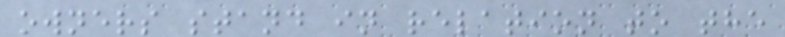owners stand in relation to the
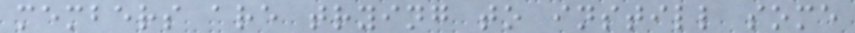members are trying to instill some
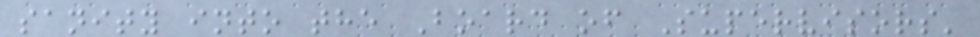sanity into the Board of Supervisors'
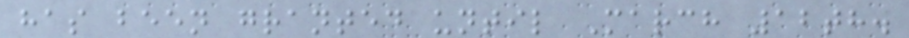has been granted until March 12th.
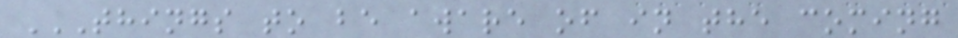THINGS TO BE AWARE OF IN THE COMING
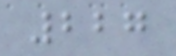227
